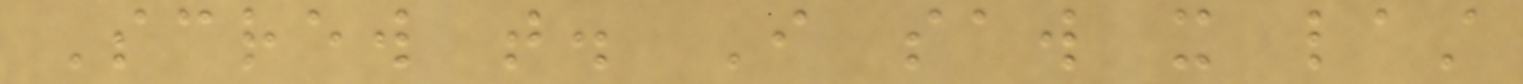Screw that. I saw it last
